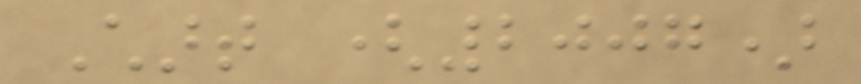Chart (2007)
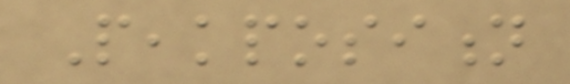Peakposition
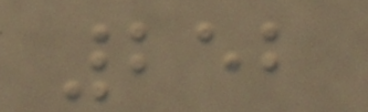252
